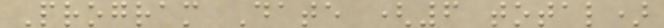Program Date (6 total)
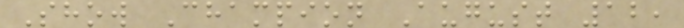Show Champion August 12,
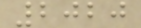2020
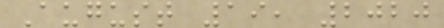August 19, 2020
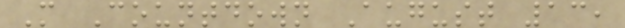M Countdown August 13,
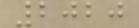2020
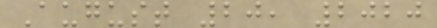August 20, 2020
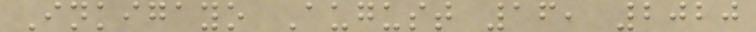Inkigayo August 16, 2020
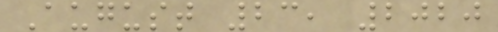August 23, 2020
